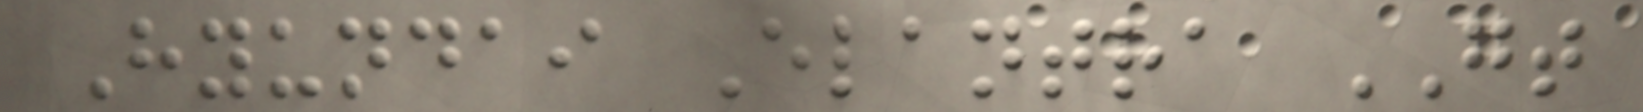Hyundai Elantra GT
